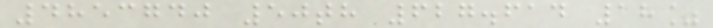4853740 50th 627.614 18%
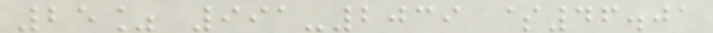25% 991-2039 $46.01
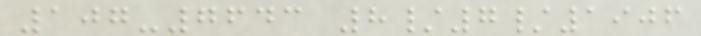107-7643 8/7/1906
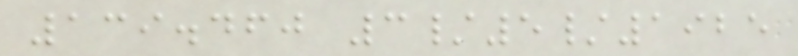139.460 3/5/1925
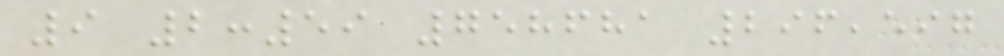9 2:59 758681 296,597
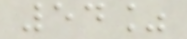54%
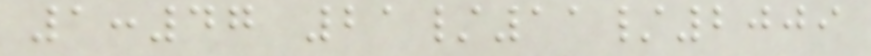1:47 21/11/2009
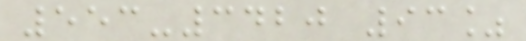553-3420 93%
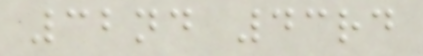32nd 43rd
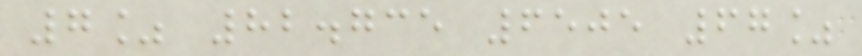7% 82.735 6505 67%
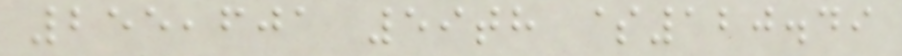255,601 59th $120.49
